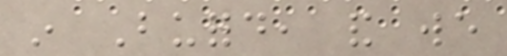in Buford, and we
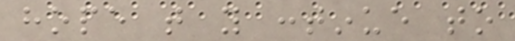hope that you continue to
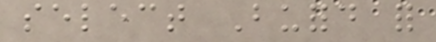select Buford for
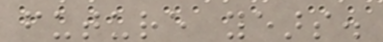future years.
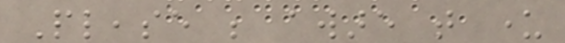Please be aware that under
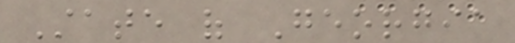State of Georgia
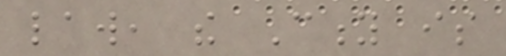law, the City is
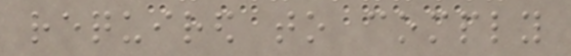required to comply
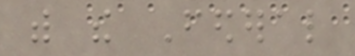with the Federal
